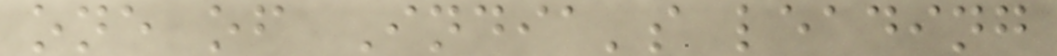one of India's leading
